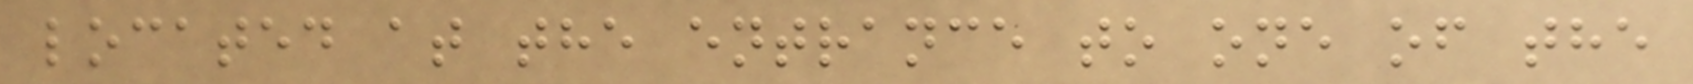located at the entrance to one of the
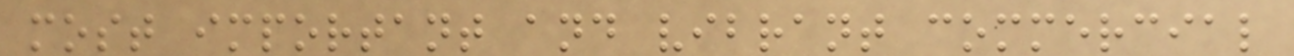most important and vibrant commercial
